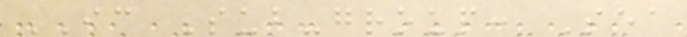IC Sub-group: Sea
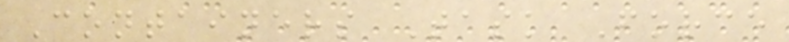Containers Task Force
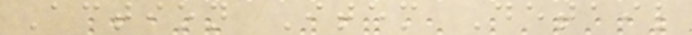Action Item Detail
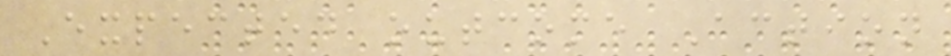Expected outcome Action
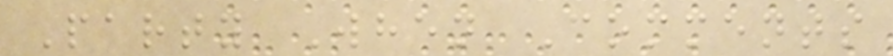Party When Comments
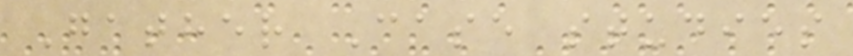Gather Case studies
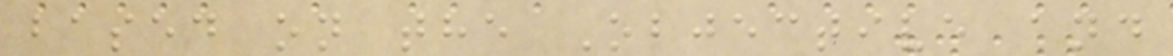based on the Objective and
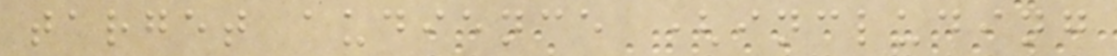target audience (including
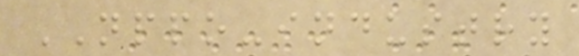NPPO-industry
